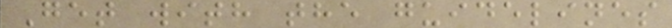Get with the guidelines
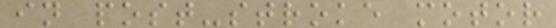in post-stroke motor
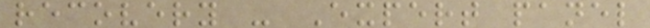recovery - Expert panel
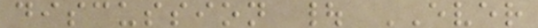discussion | EVER
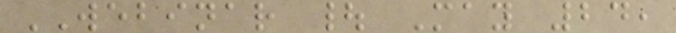WEBINAR | May 24,
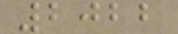2022
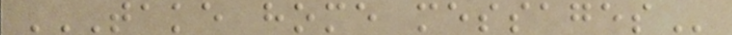TAKE HOME MESSAGES
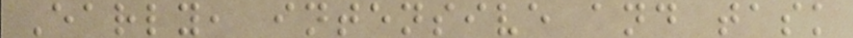Early, intensive and task
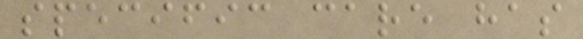specific care has
